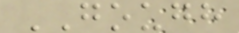GOUGH
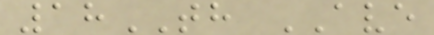18TH AVE
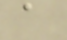a
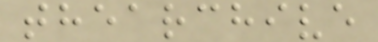thearchive
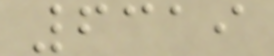6319
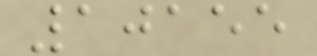10155
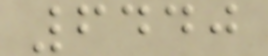6440
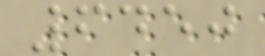6450
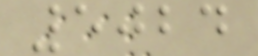5024
